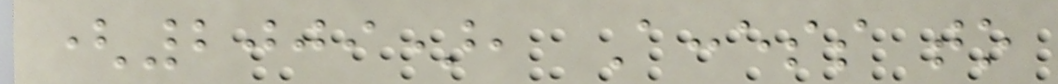(2009), Access to
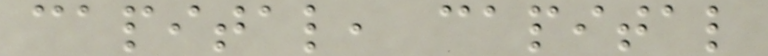capital, capital
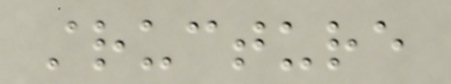structure
